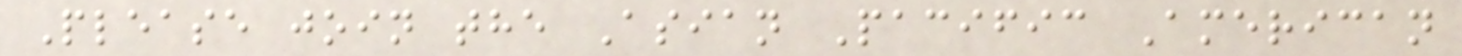Please join the Asian Pacific American
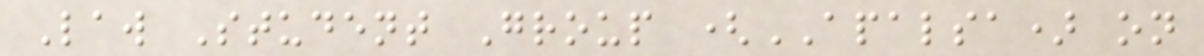Law Student Group (APALSA) on
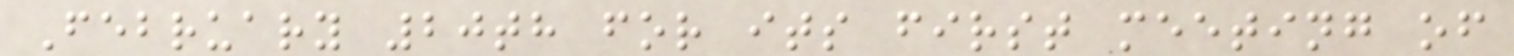February 20th for its first meeting of
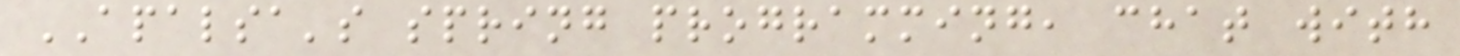APALSA's spring programming, chat with
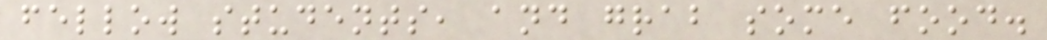fellow students, and grab some food.
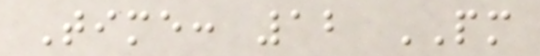Time: 12 PM
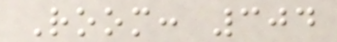Room: 304
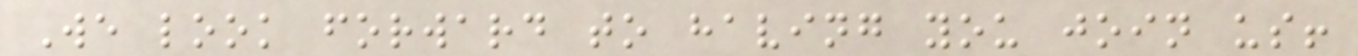We look forward to having you join us!
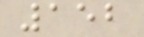152
